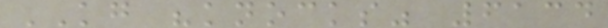KG "knocks" 6134
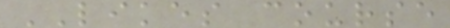LIKES course
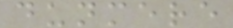dunmere
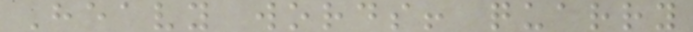Heavy words! quarry
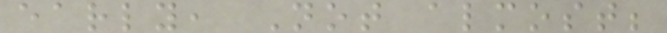early, Not almost;
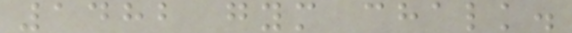1482 gym chalk.
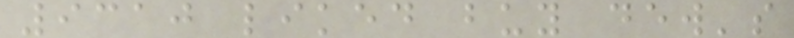9310 liked buy dew's
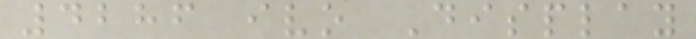4286 ivo Display
